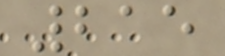215
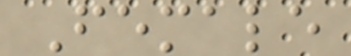Female
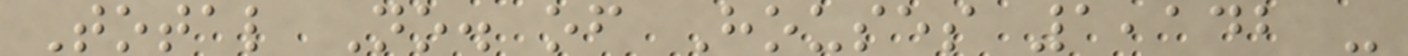Total No. of Houses 1,142 -
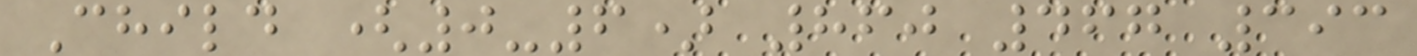Child (0-6) 860 467 393
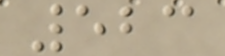523
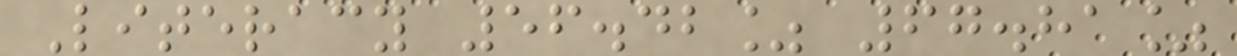Literacy 56.42% 67.81%
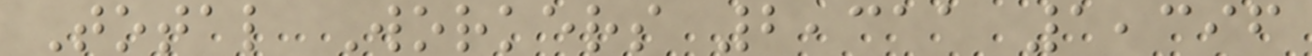Total Workers 2,311 1,396
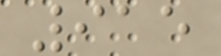915
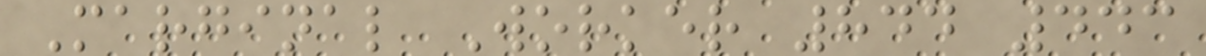Marginal Worker 844 443
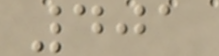401
